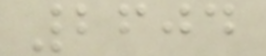2604
